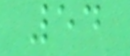54
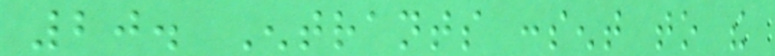20. Entrants consent to the
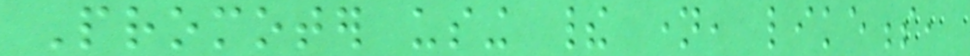Promoter using their name, likeness,
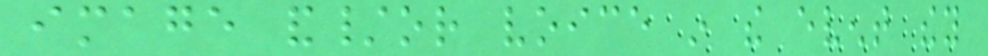image and/or voice in the event they
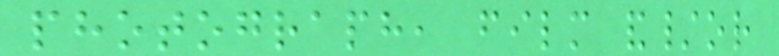photograph, film and/or
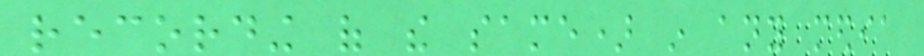recording of the same) in any media
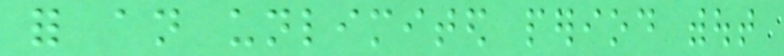for an unlimited period without
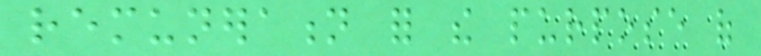remuneration for the purpose of
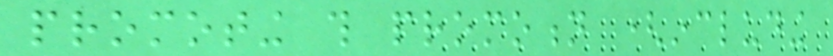promoting this promotion (including
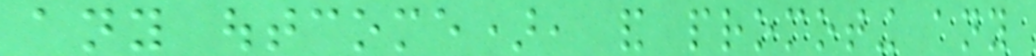any outcome), and promoting any
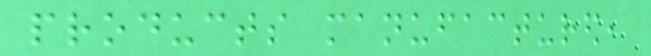products manufactured,
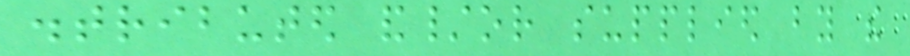distributed and/or supplied by the
